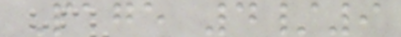Page 4/9
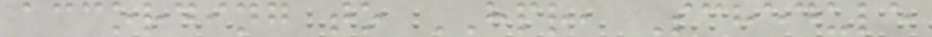according to HPR, Schedule
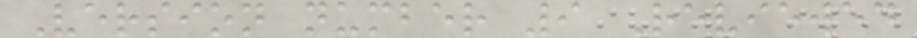Version number 9 Reviewed
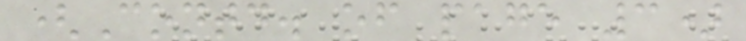(Contd. of page 3)
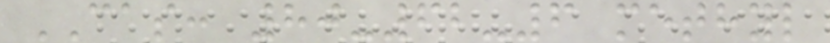CAS: 80-62-6 methyl
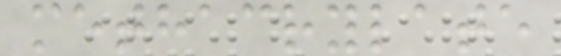methacrylate
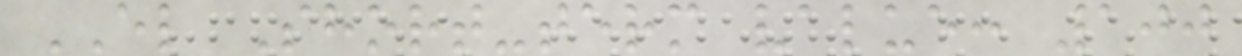EL Short-term value: 100
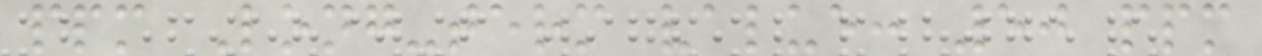ppm Long-term value: 50 ppm
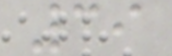39
